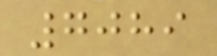7089
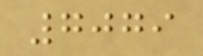7079
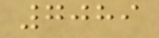7089
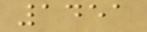1451
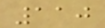110
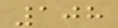108
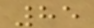85
